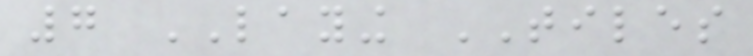7 LAYING TILES
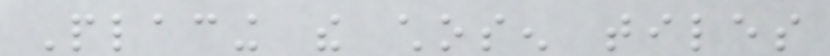Placing the chosen tiles
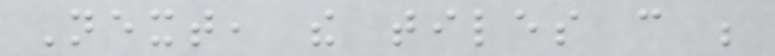Next, the tiles can be
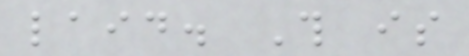laid. This is
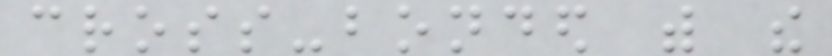cross-bonded with the
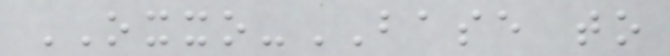OXXO-BASE to
